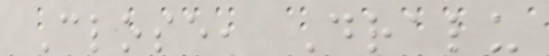Close, Dralu
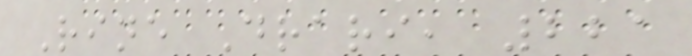Rine Drari, 221
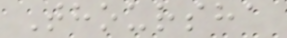Thoursha
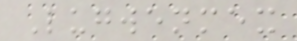Lugwenmex
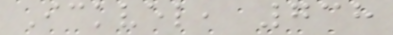Ickvel, 738
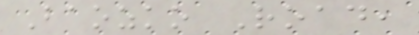Baozko Road,
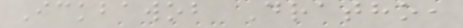Ickbawob Dratho,
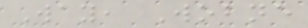Way, Wobne
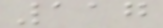117
